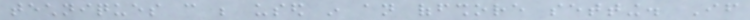techniques can be used in an offshore setting. If
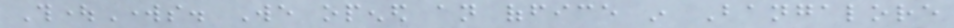ThoughtWorks. We opened an office in Bangalore
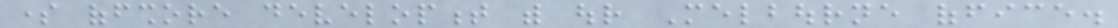some offshore development with our Melbourne office.
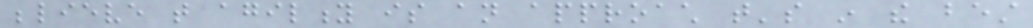believe that agility is an approach that's in the best
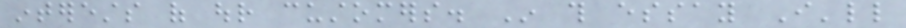interests of our customers. In this essay I'll
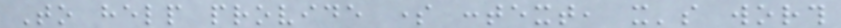To help provide some context, it's worth
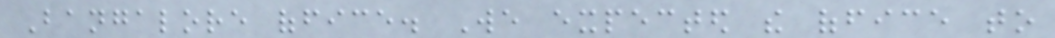Bangalore office. We expected the office to
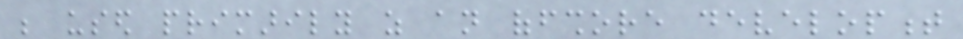be used primarily as an offshore development
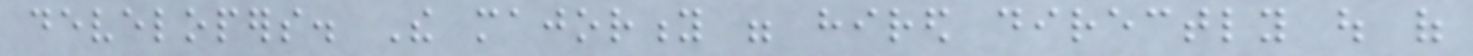developers. The majority were hired directly out of
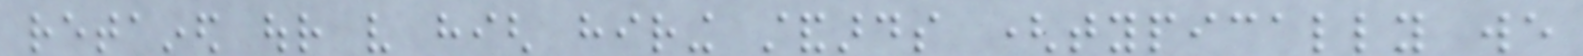retained our very high hiring standards (typically we
